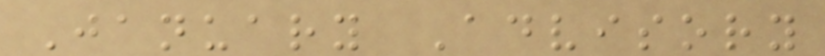January Advisory
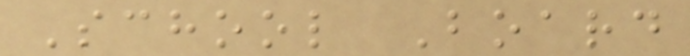School Board
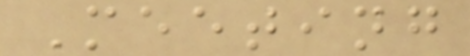Meeting
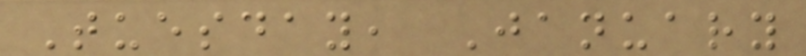Tuesday, January
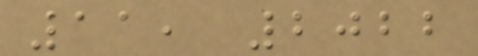11, 2022
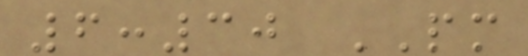6:30 PM
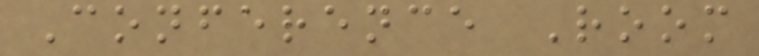Conference Room
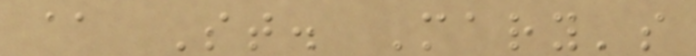@ St. Mary's
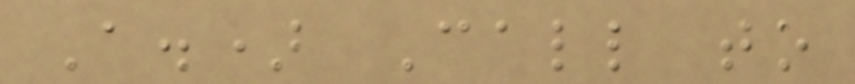A.) Call to
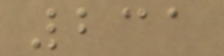231
